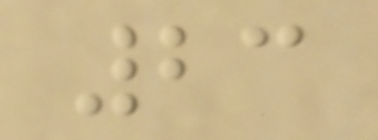23
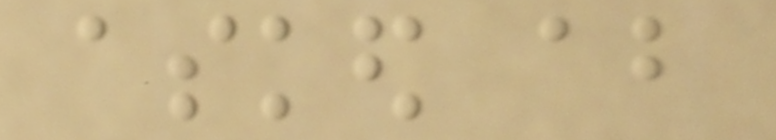asked about
